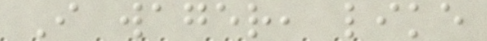I wager, like
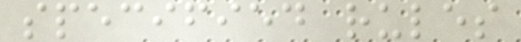specified rules
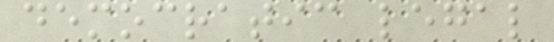democratic legal
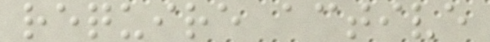require active
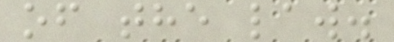of the law.
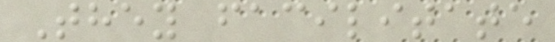They facilitate
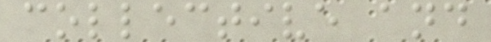collective and
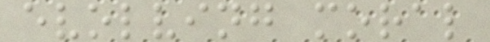evolving moral
